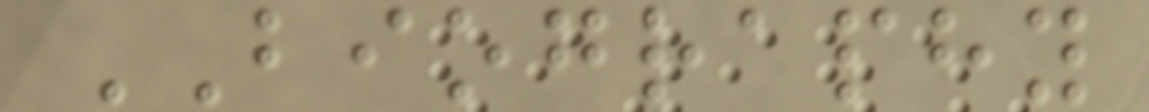BIOGRAPHY
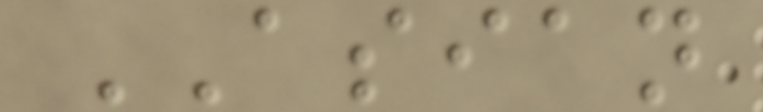ASIAN
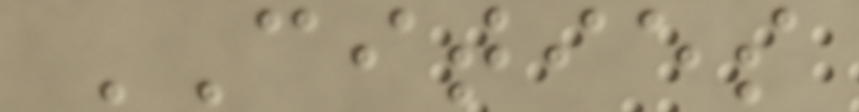CITIES
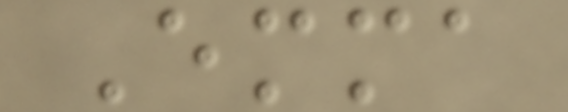Emma
